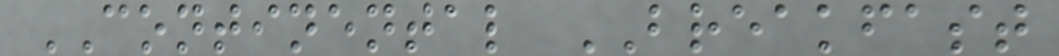CONTINENTAL BREAKFAST
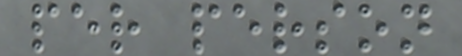per person
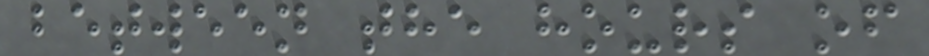between the hours of
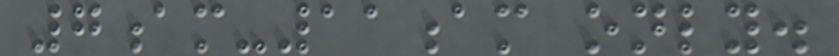7am-11am only.
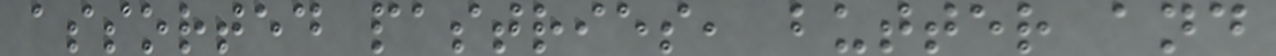assorted pastries, butter and
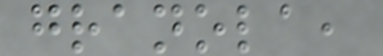granola,
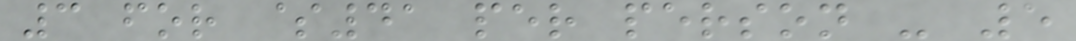3 for $41 per person - 5
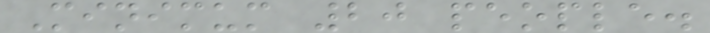Minimum 20 people.
